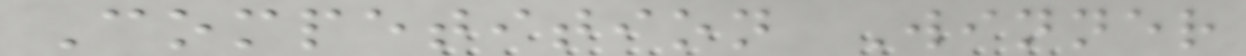Competition Winner
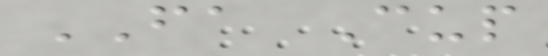FA Cup
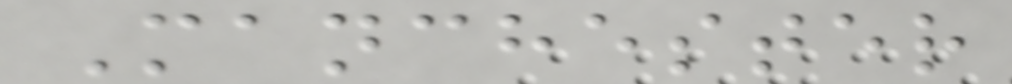Manchester
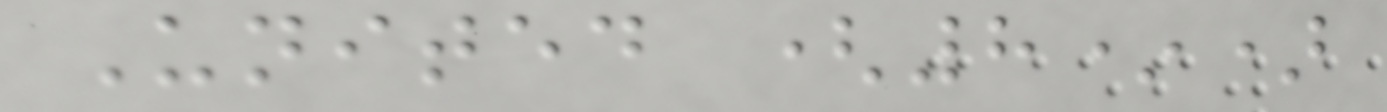United (8*)
